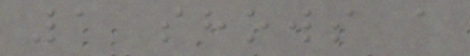1 shows a
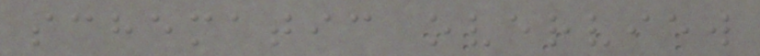schematic overview
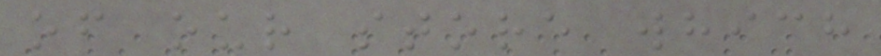of our store which
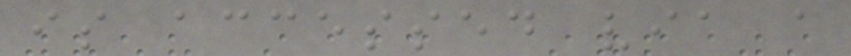is accessed via a
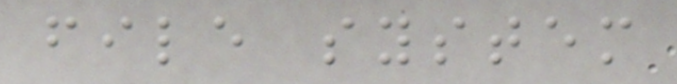file system
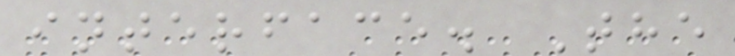interface. The
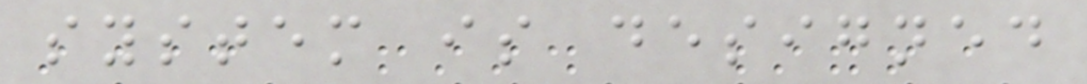system is designed
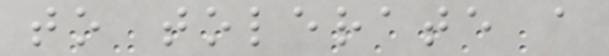to tolerate a
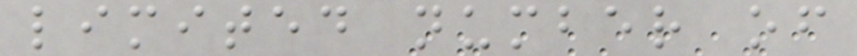limited number of
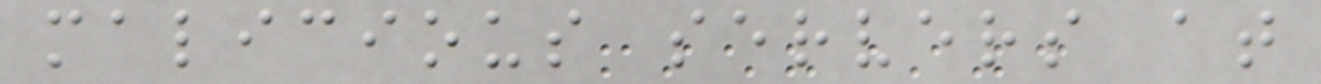malicious servers at
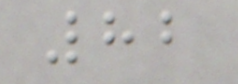82
